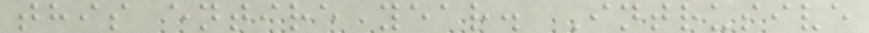this entire year. Intrusive
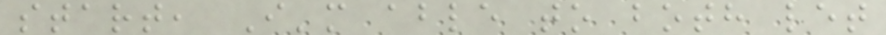start, I'm able to both let
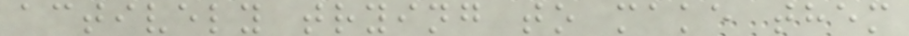actively trying to make them
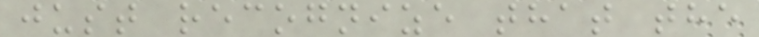just recognize that the
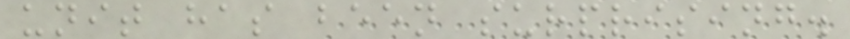unit has been surprising.
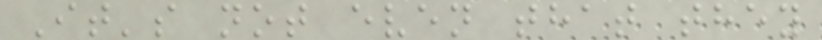It's not even that they
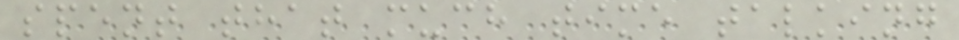spent that much time talking
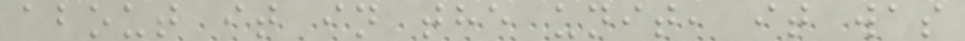about it in the unit, it was
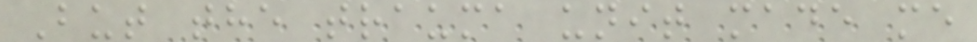But the trauma unit made me
